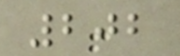202
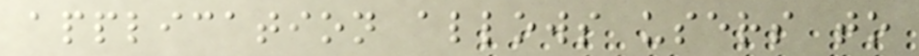application allows users to
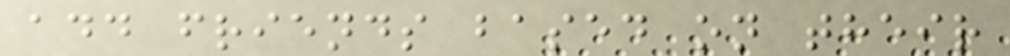add friends based on their
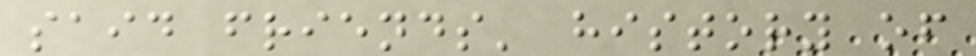said friends' history of
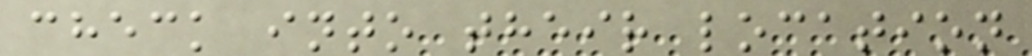check into their location
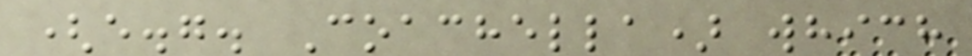(e.g. Coachella) which
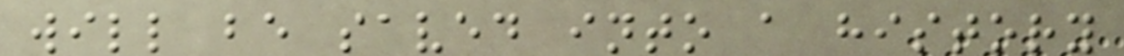will be saved into a history
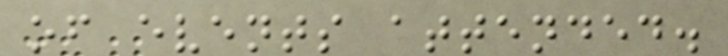of events attended.
